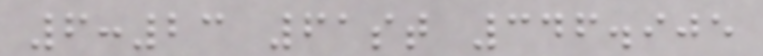6:23 61st 346.905
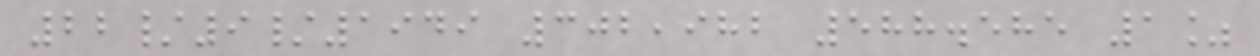22/9/1949 302,982 588.585 1%
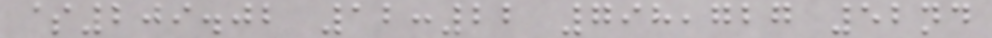$209.02 12:22 798,727 52nd
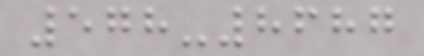578-8687
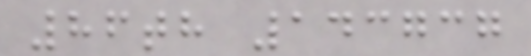86th 143737
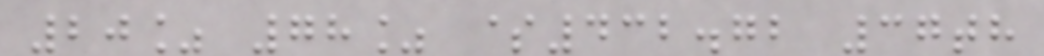20% 78% $432.72 37th
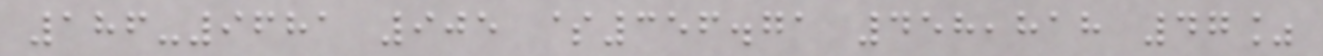186-9681 905 $356.71 458,818 47%
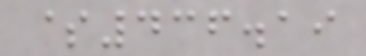$436.19
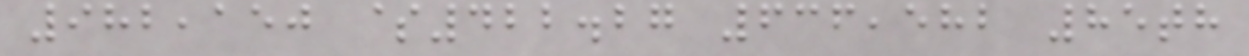982,150 $422.27 636,582 85th
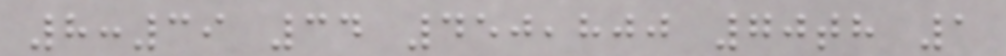8:39 34 450,800 70th 1
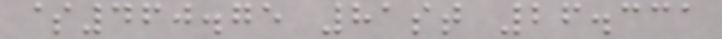$460.75 81st 26.331
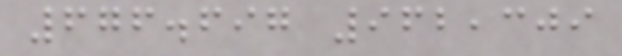676.697 962,309
